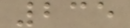235
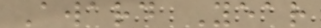Award Year
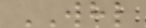WHL
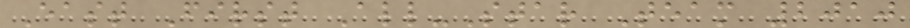East First All-Star Team 2010
